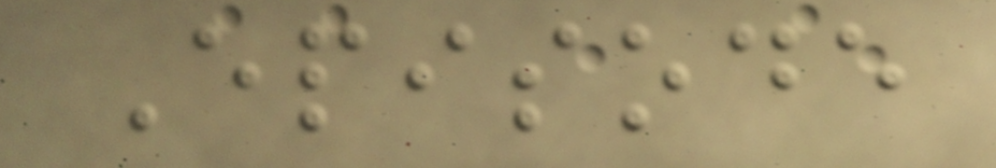Episode
